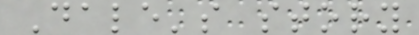Dale's story
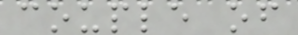couple of
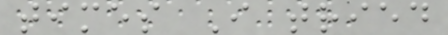times I tried
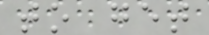to get
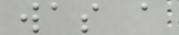was a
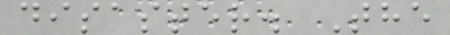disaster. The
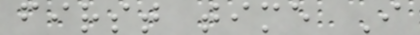first time I
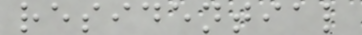residential
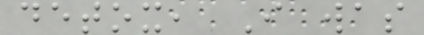detox, I was
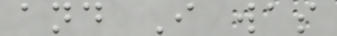and I was
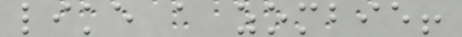like a zombie!
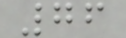76
